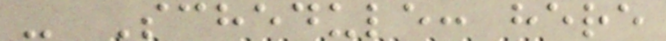- Schedule: here
